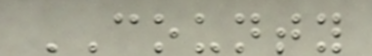COUNTY
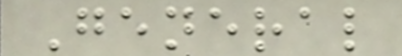General
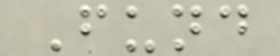Fund
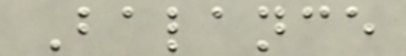Balance
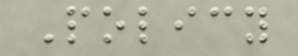Policy
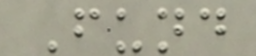Fund
